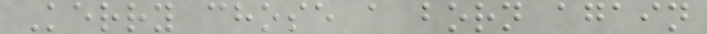Kerry chose a born again
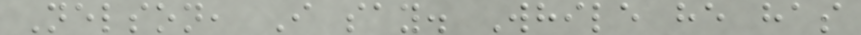Nelson, I say. While he has
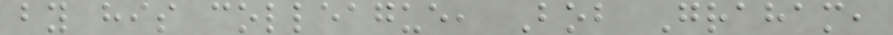by his colleague, Bob Graham,
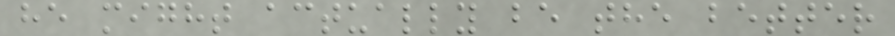he might actually be the better
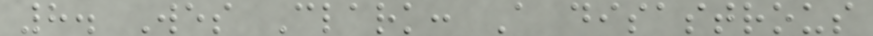8. Wes Clark: A disastrous
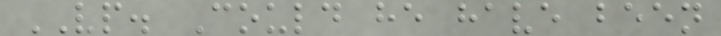VP. Could he have been
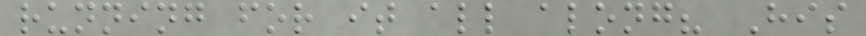running for it all along? His
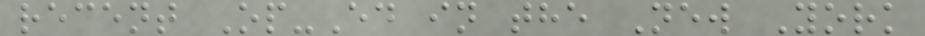recent Op-Ed in the New York
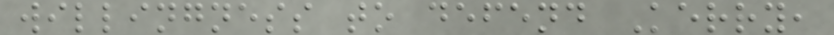willingness to defend Kerry,
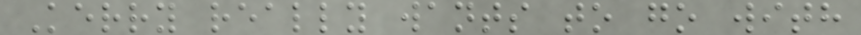Kerry really wants to go with
